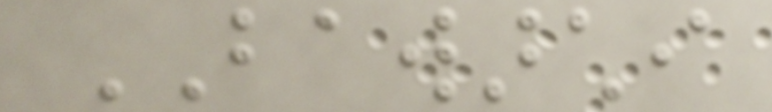BAWARCHI
